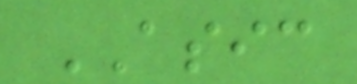ASIC
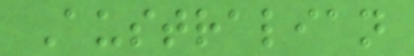Australian
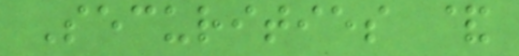Securities &
